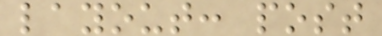layout: post
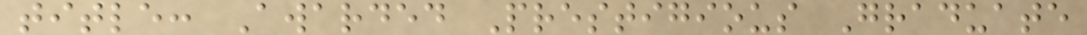title: Awarded Prestigious Graduate
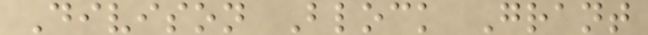Divison Block Grant
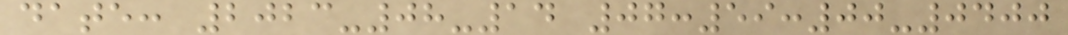date: 2023-08-14 07:59:00-0400
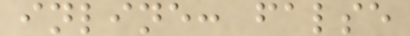inline: false
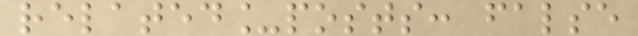related_posts: false
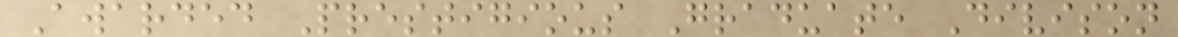Awarded Prestigious Graduate Divison
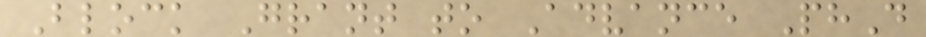Block Grant to Advance PhD
